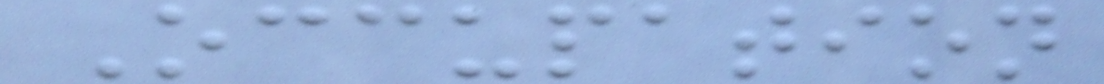Occupation
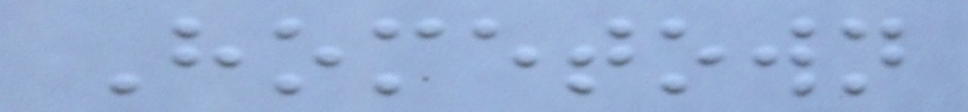Hometown
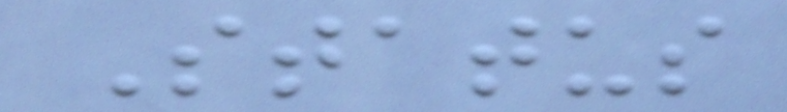Status
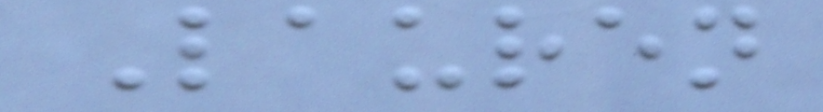Lauren
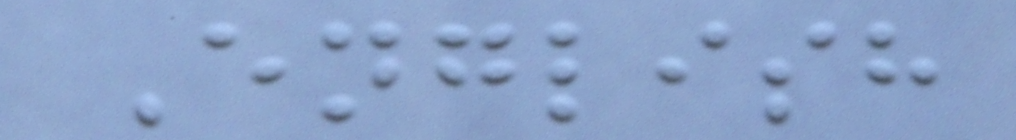English
